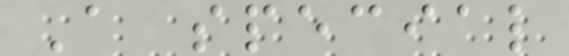A special
